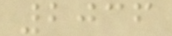2036
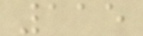115
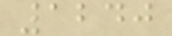1240
